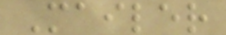Mailer
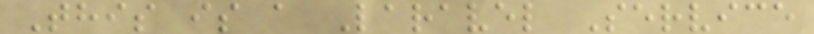This is a Laravel Service
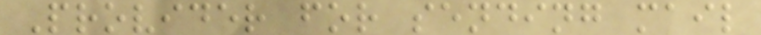Provider for sending mail
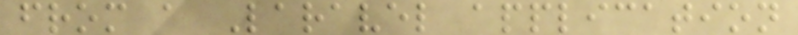from a Laravel application
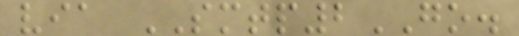via SMTP2GO.
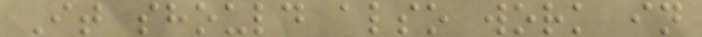It should also work in
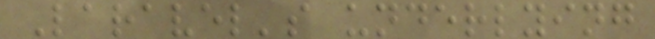Laravel's underlying
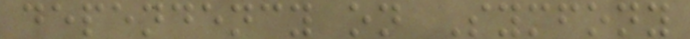dependency on Symfony
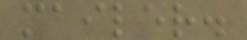mailer.
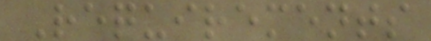Requirements
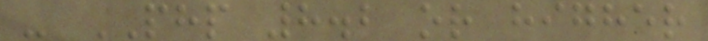- PHP 8.2 or higher
